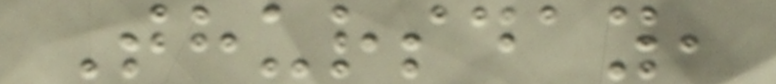Thursday,
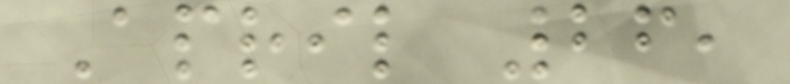April 26,
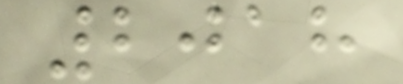2018
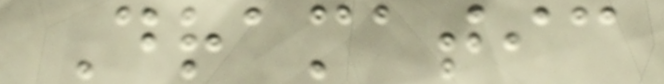Dramatic
